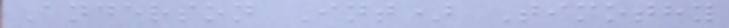Anderson Int) Timothy
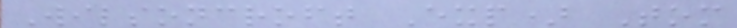Wilsoncroft Exp) Tom
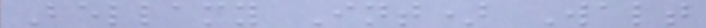Bellamy Int) Walt
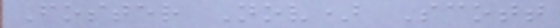Foster Nov) Scott
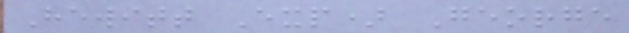Hewitt Exp) George
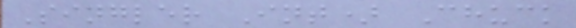Singler Int) Chuck
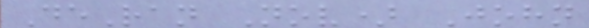DeRan Nov) John
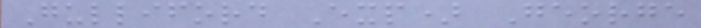Gulliford Exp) George
